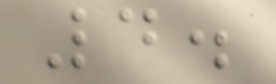4.
